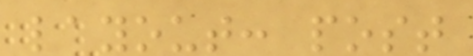layout: post
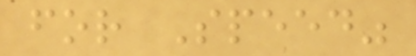for Speed"
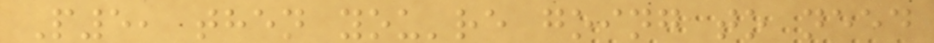P5, then you're going to need
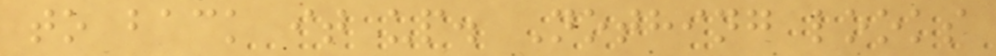to back it up. Nothing looks
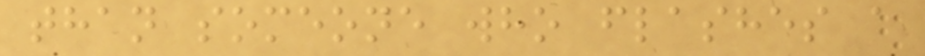than someone who flashes a
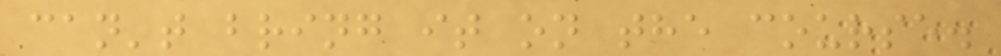can't bring it on the course.
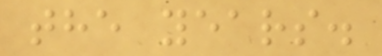the years.
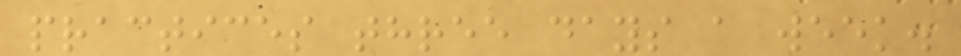practices three days a week.
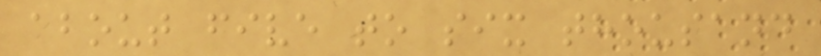about five to six thousand
